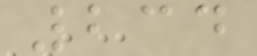234
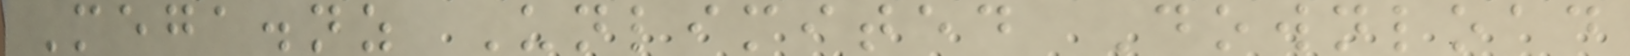Mega.nz Unlimited Download
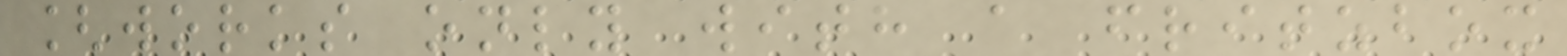[works only with a fritzbox
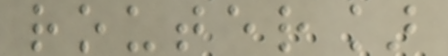router]
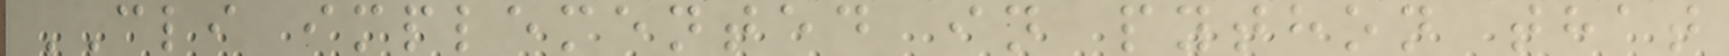CLI implemented in python that
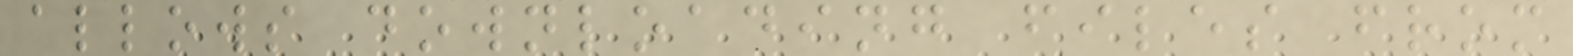allows downloading files from
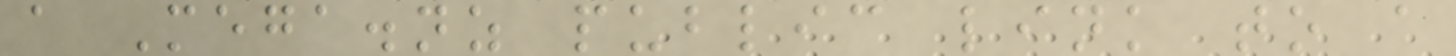a Mega.nz public link to a
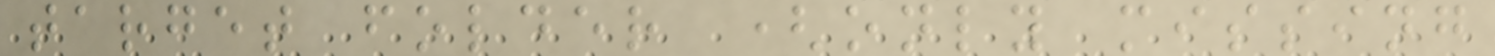target folder (only missing
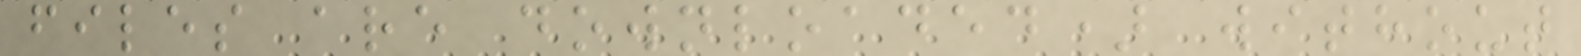files are downloaded) without
